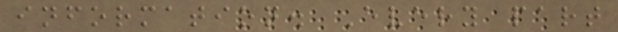information. Every part
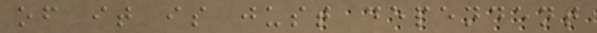of it is just dependent
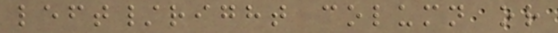left/right column or
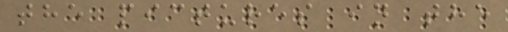the pictures in the
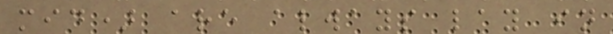mid) are always lay in
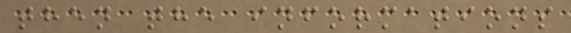then the informations
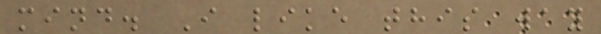mind. I like this way
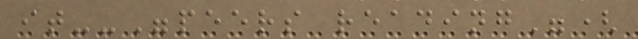it--"peers reading"(
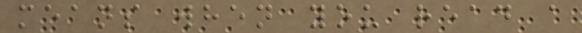means when you read a
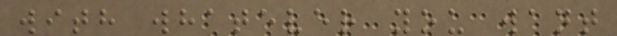with whatever you want
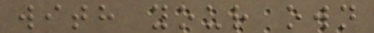with your own
